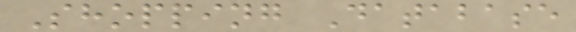Shopping Database
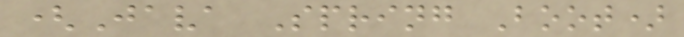(Java Spring Boot)
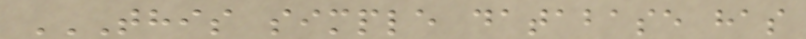THIS SIMPLE DATABASE HAS
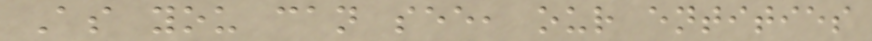As you can see, our entities
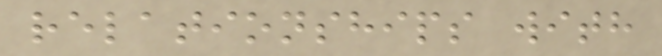relationships with
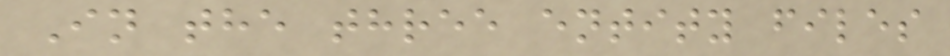In the three entity files
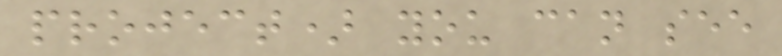project) you can see
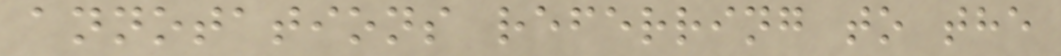annotations referring to the
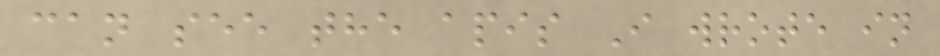can see the apis I wrote in
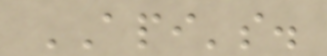API's.
